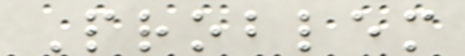Problem
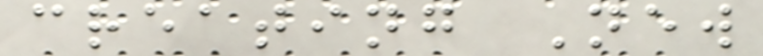creating New
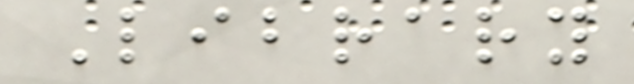Library
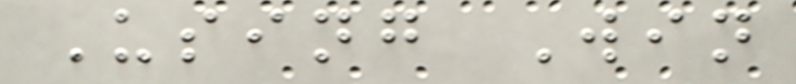Using Win
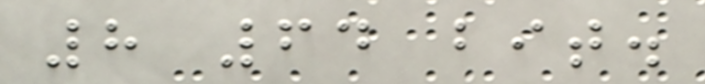8 64 bit.
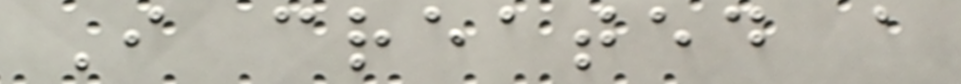I created a
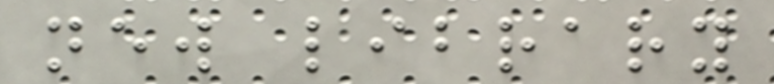new library
